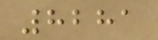8281
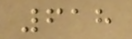618
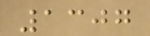1307
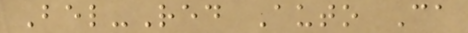Bel-Red Auto Ca
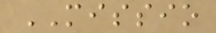MISSIO
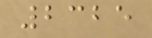2325
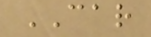CAR
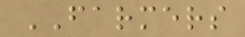FARMERS
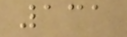131
